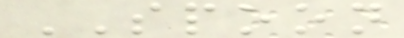SPOON
